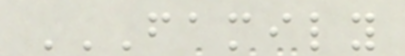FAMILY
